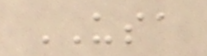USA
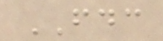FDC
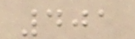401
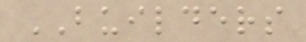BUILDERS
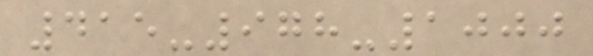415-978-1000
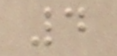4
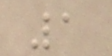1
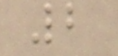2
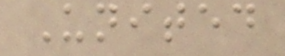United
